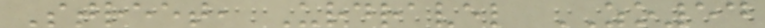Street, Urdravel ZO54
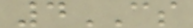4CS
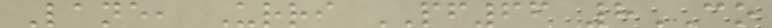Lane, Urri PF66 8CO
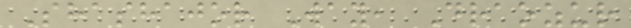Shashajor Way, Draozur
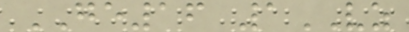GE16 1VZ
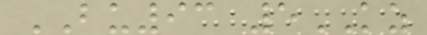BU93 5KZ
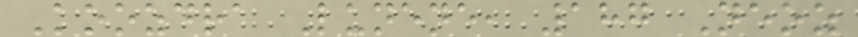Koozdra Lunene, 187 Neoz
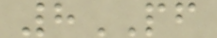8PF
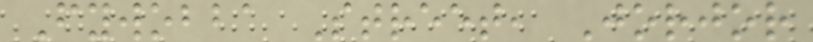Fywobba Street, Jorjor
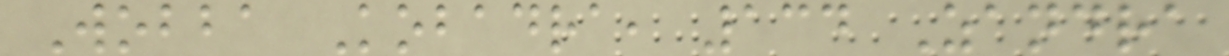Wobba Kobadra, 134 Zandra
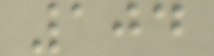104
